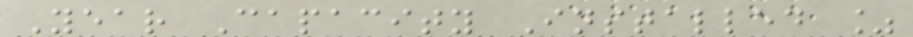Year Capacity Installed %
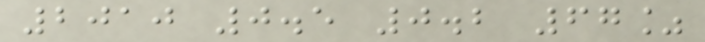2010 0.5 0.2 67%
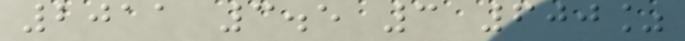2011 3.5 3 600%
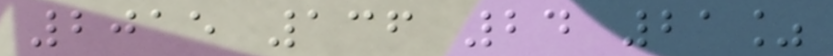2015 136 24 21%
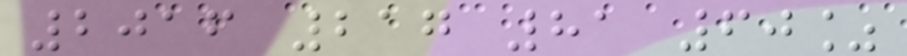2016 217 81 60%
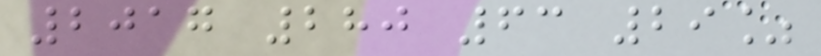2017 280 63 29%
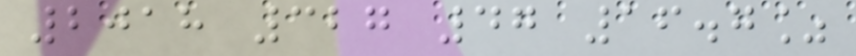2018 327 47 16.7%
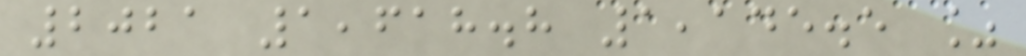2021 1,618.8 1,145.5 %
